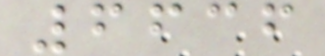6636
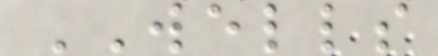WELLS
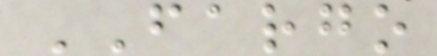FARGO
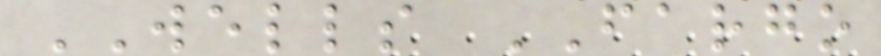WELLS FARGO
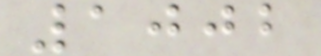1002
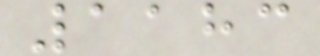1183
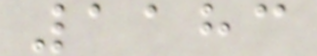1183
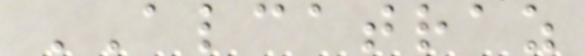ALCATRAZ
